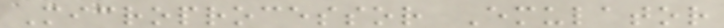Microprocessor Emulator
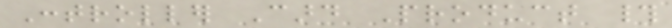Controller Card Product #
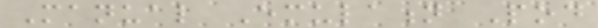Manual Emulation Pod
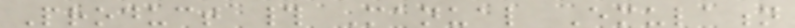Product # Manual Emulation
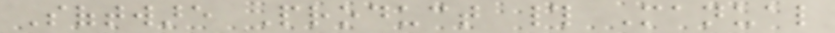Software Product # Manual
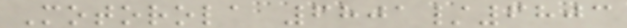Motorola 6801/6803
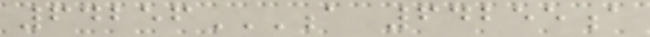64256A 64255A
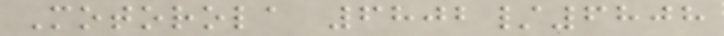Motorola 6802/6808
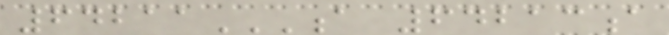64211A 64213A
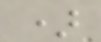)
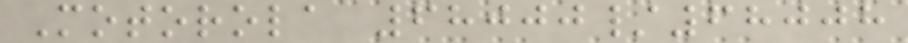Motorola 68000/68008
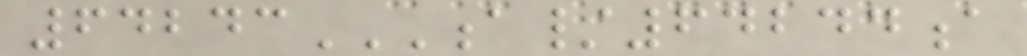64243A/64244A
